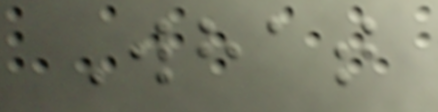What
